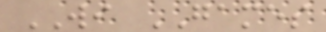WI GAMES
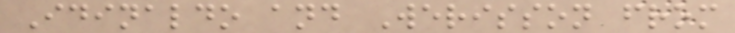Idinaldo and Werisson from
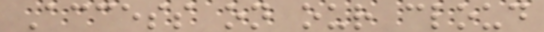Access on our cloud
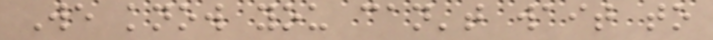We know you can't wait to
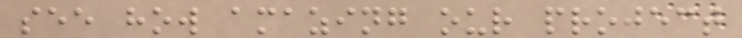see how amazing our project
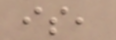is,
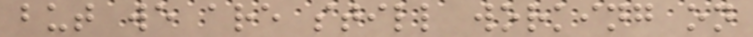but we are still working on
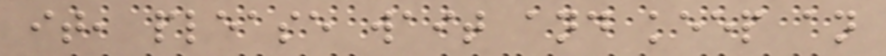it, please wait and keep an
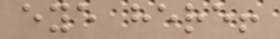eye here!
